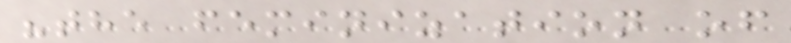"the feminization of
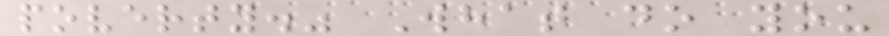poverty." What do you
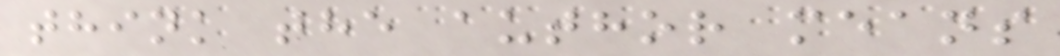think the author means
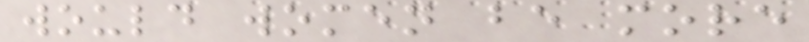would women be more
